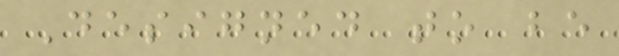Designed to be
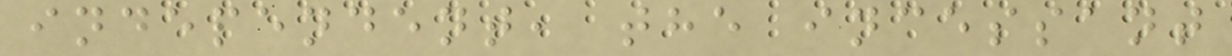independent, the incessant
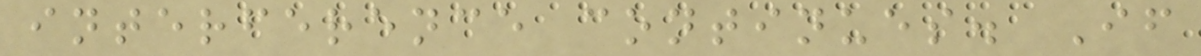interference continues. If
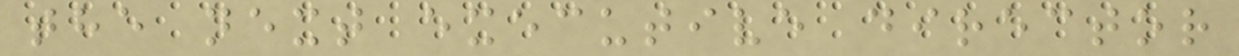the next executive director
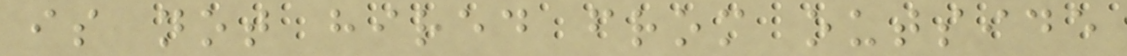is not hired from outside
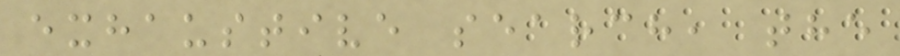exhaustive search, the
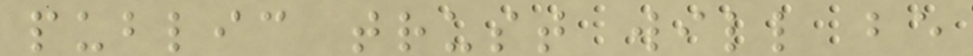public trust will be
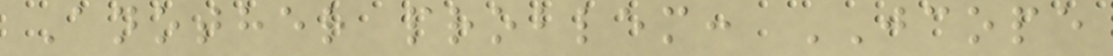Another problem: JCOPE
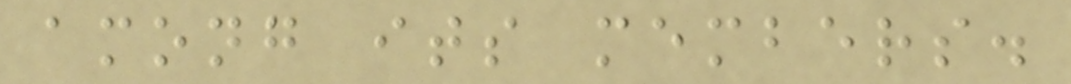among its members.
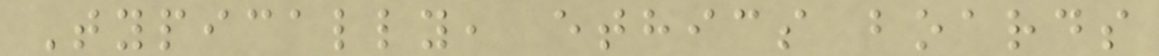Typically, ethics boards
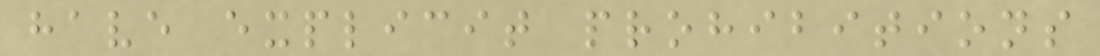have explicit prohibitions
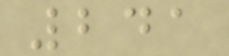241
